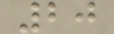20
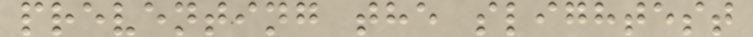preventing the slightest
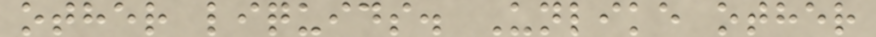other liquids. Unlike other
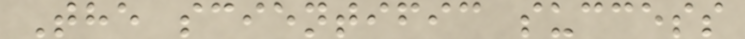The scientific success
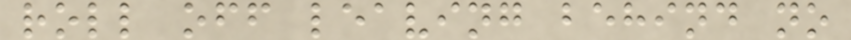roll off leaving behind no
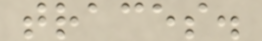traces.
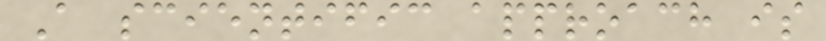A scientific approach is
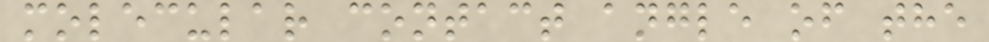molecular contact angle of the
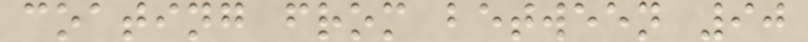coating from between 90
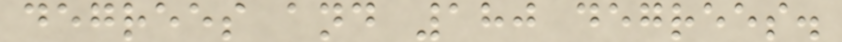degrees and 180 degrees.
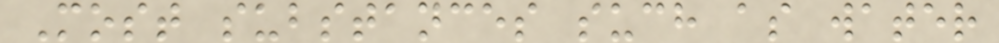Most substances such as water
